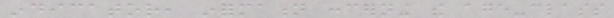indicator, information concerning the age-class
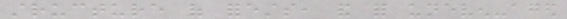structure of forests, and for uneven-aged
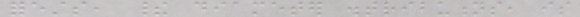forests, their diameter distributions, is
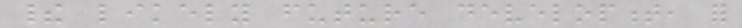their likely future development, for
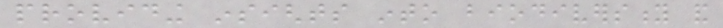providing insights into biodiversity and
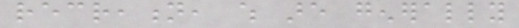recreation, which are generally
